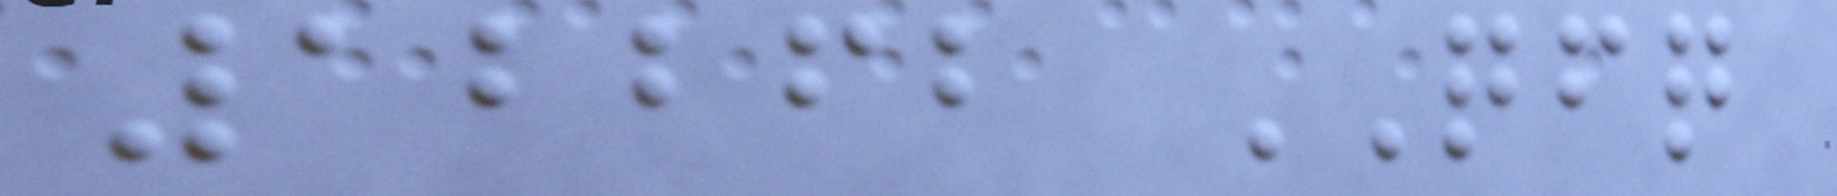12262 QFQ
